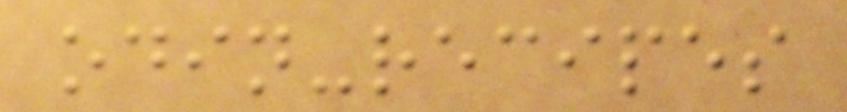odin-recipes
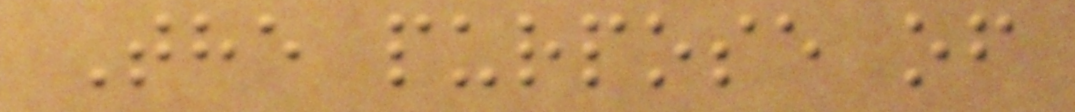The purpose of
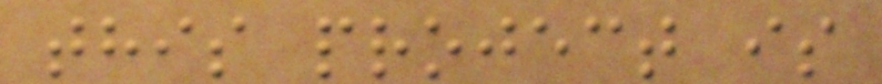this project is
